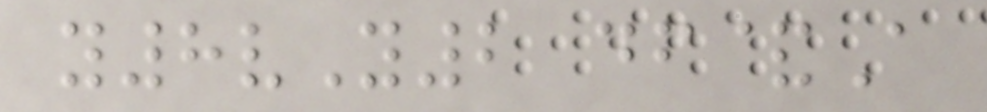y8vY2 df&A
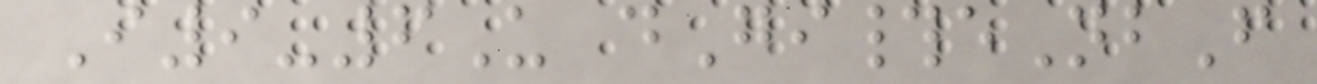I9-6U dGi#eNbF
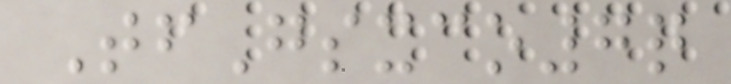TfGsxco7q
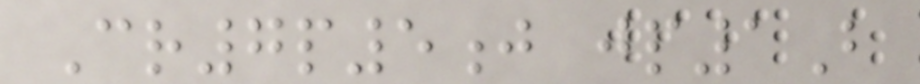Cr7p5j jp1B
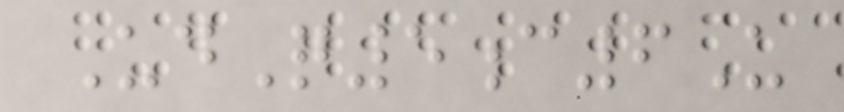UdQ5c6U
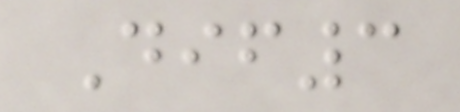Dif3
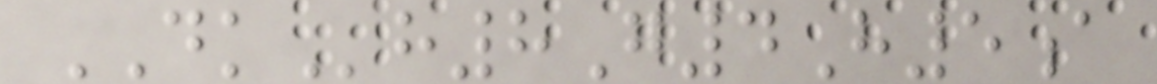DKh8G4H5a
